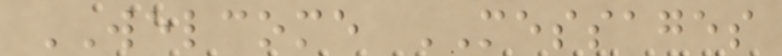WELCOME MESSAGES
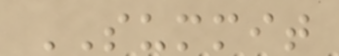SUMMIT
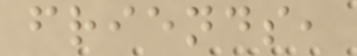friends,
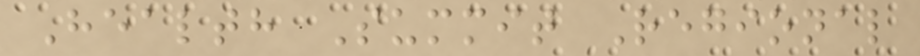Health Summit Regional
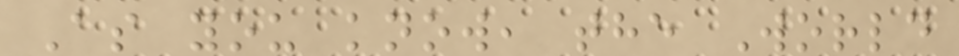As you know, the World
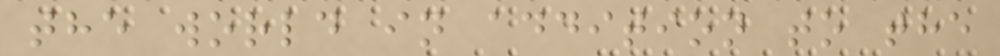the world in addition to the
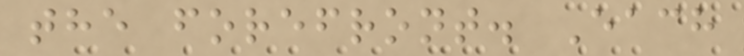the forefront. Each
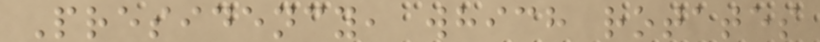Presidency, which rotates
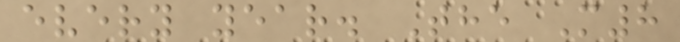every year. The M8
